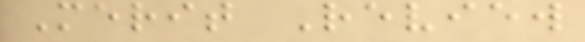Merit Review
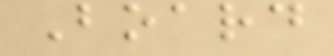Board
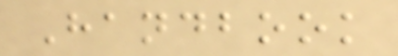Handbook
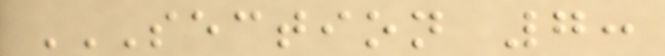SECTION 7:
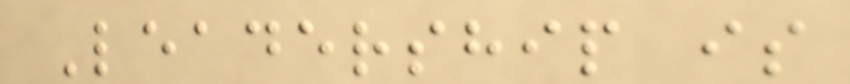Leadership is
